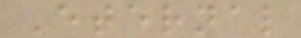Eternal
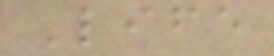Life
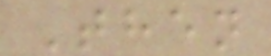Then
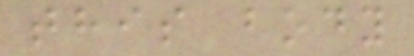this body
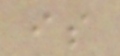is
